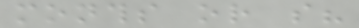months or so?
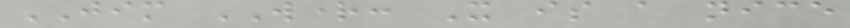JIM WRIGHT: It is a nice
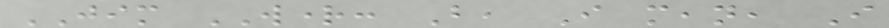JIM WRIGHT: But, I mean, I
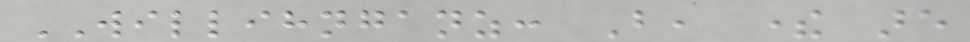WILLIHNGANZ: But, there are
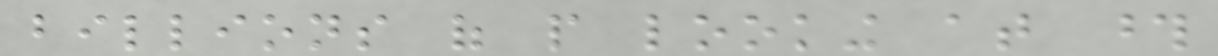billions of people looking at those
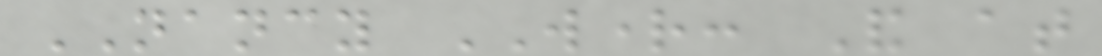NANCY WRIGHT: And at
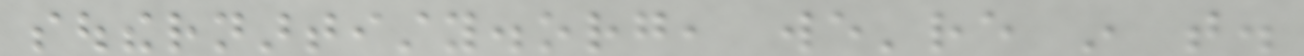southernartisty.org, we're in that.
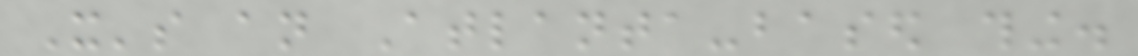It's an Atlanta-based thing.
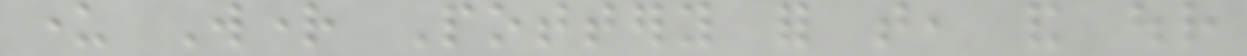under Wright Pottery for that, and our
